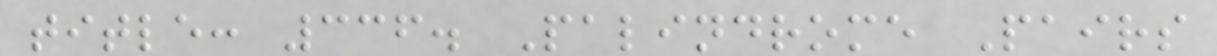title: 336. Palindrome Pairs
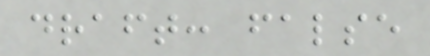draft: false
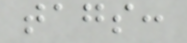tags:
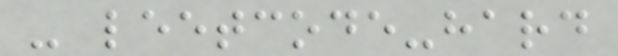- leetcode-hard
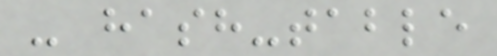- hash-table
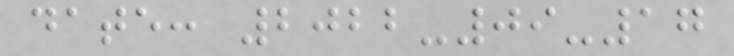date: 2022-09-17
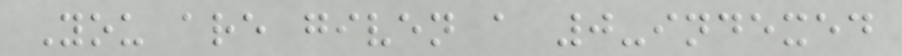You are given a 0-indexed
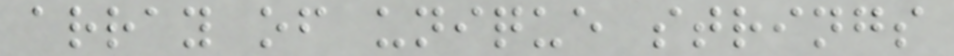array of unique strings
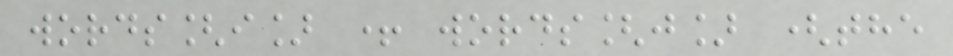words[i] + words[j] (the
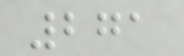271
